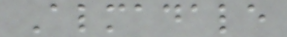Almadale
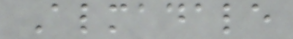Almadale
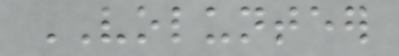VOLUNTEER
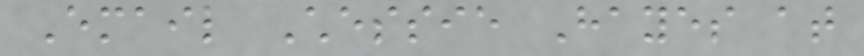Email Chessie Hayes at
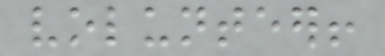volunteer!
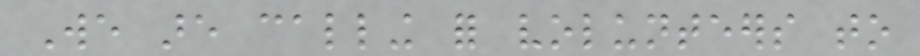We are calling for volunteers to
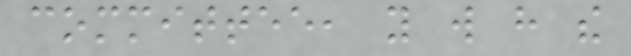committee, you will have the
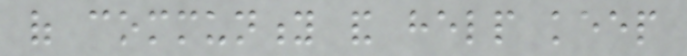of community and help keep
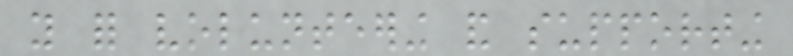you for volunteering and supporting
